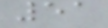51
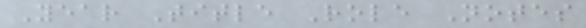Year Title Role Notes
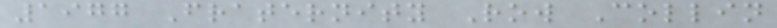1977 Fraternity Row Collin
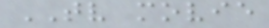TV movie
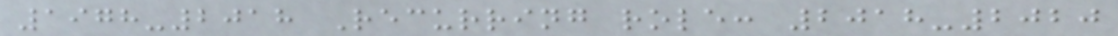1978-2018 Recurring role: 2018-2020
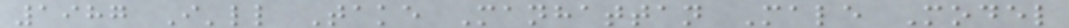1987 I'll Take Manhattan Male Model
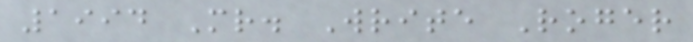1994 Mr. Write Roger
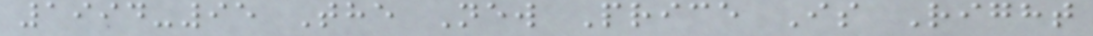1994-95 The New Price Is Right
